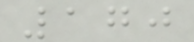170
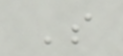S
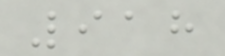918
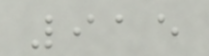915
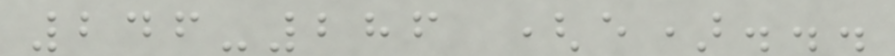246-286 (e)...
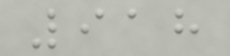918
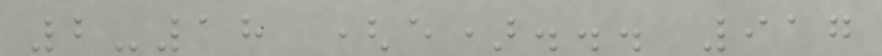2-18 (e)... 917
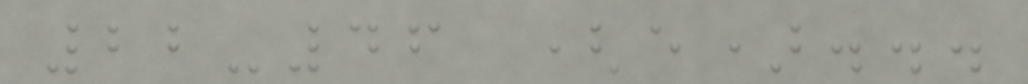22-46 (e)...
